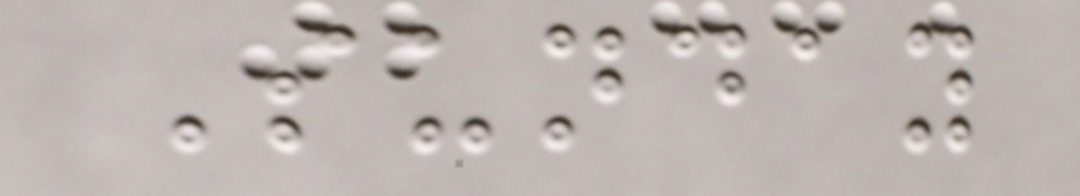Sunday
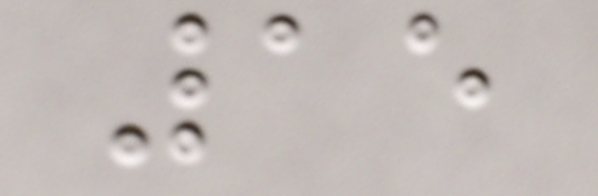15
